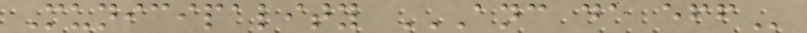Municipality ANC DA EFF
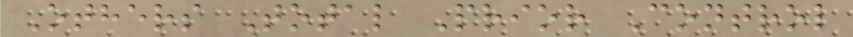Others Total Prior Control
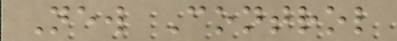New Control
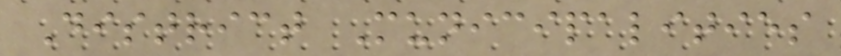District Municipalities
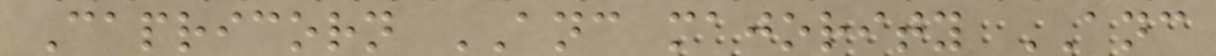Capricorn ANC majority ANC
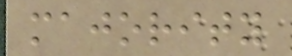majority
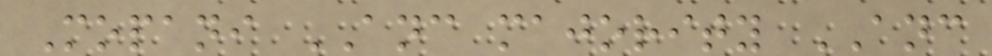Mopani ANC majority ANC
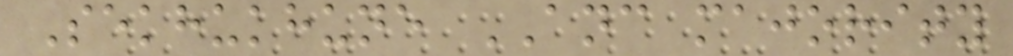Sekhukhune ANC majority
